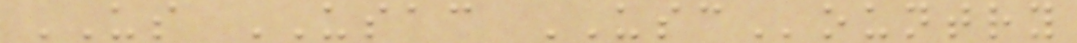US USAC USCountry
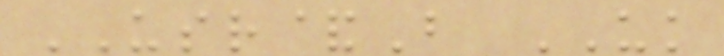USR&B UK
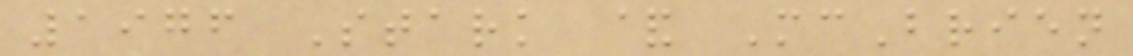1976 Stark & McBrien
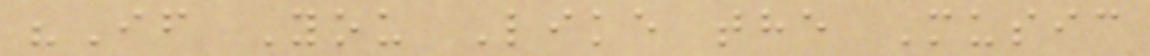"If You Like the Music
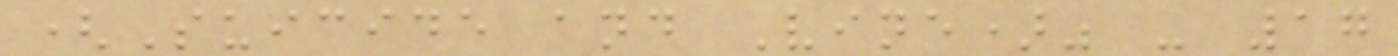(Suicide and Vine)" - 17
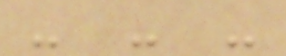- - -
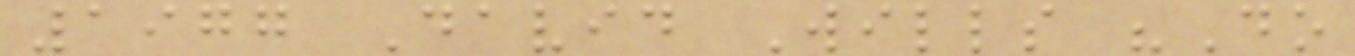1977 David Wills "Do
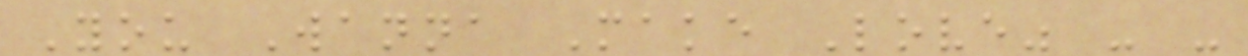You Wanna Make Love" - -
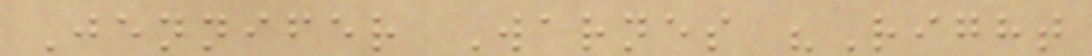Jennifer Warnes "Right
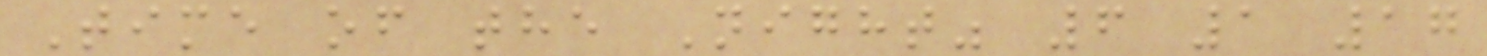Time of the Night" 6 1 17
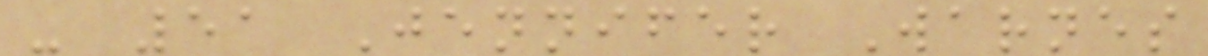- 51 Jennifer Warnes
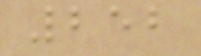252
